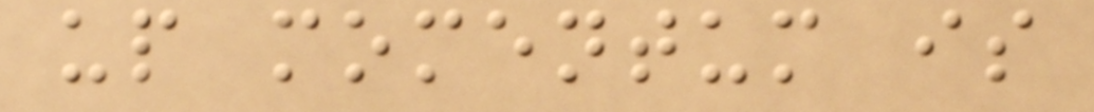up momentum is
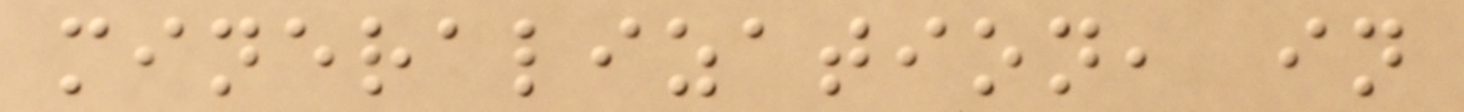mineralization, in
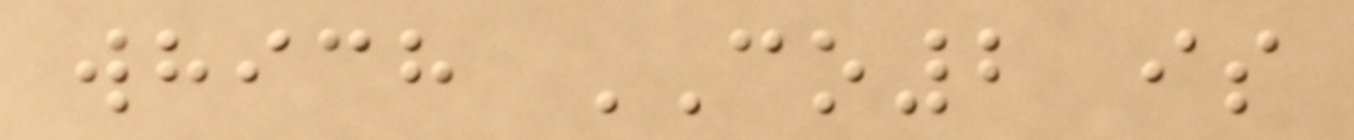which CO2 is
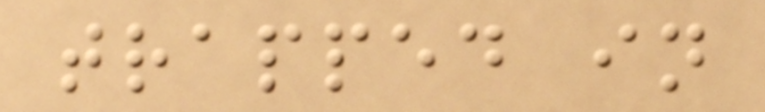trapped in
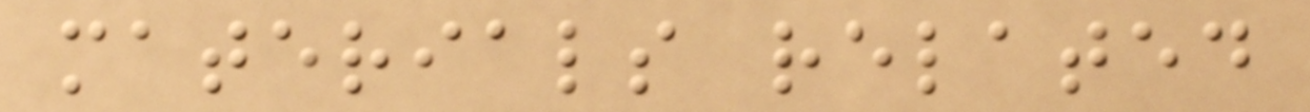materials related
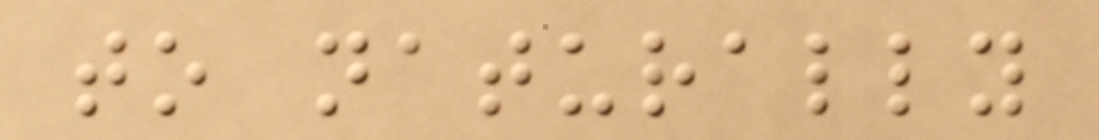to naturally
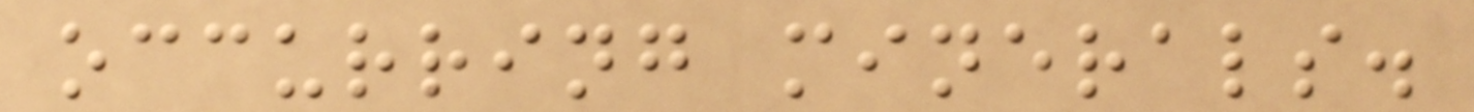occurring minerals.
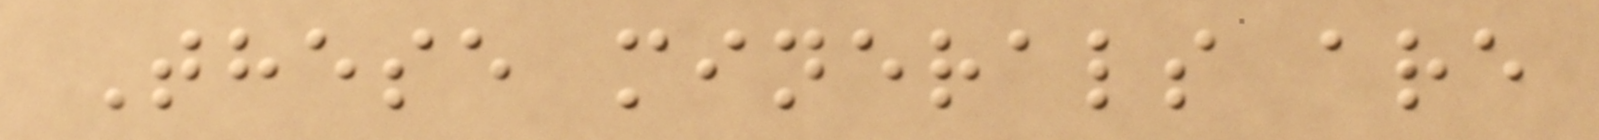These minerals are
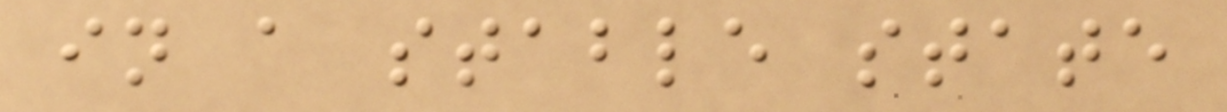in a stable state
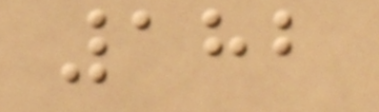182
